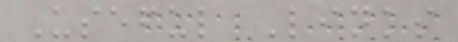Useful Links
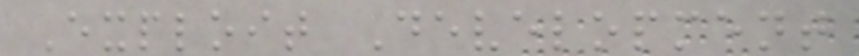Exploit Development
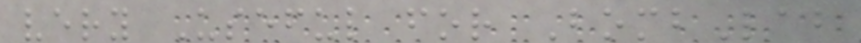very Useful for BombLab
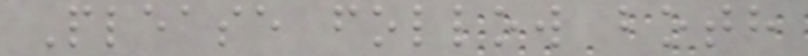Please follow both
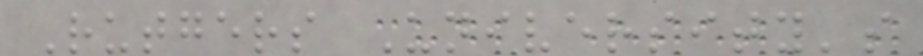Rutgers University's
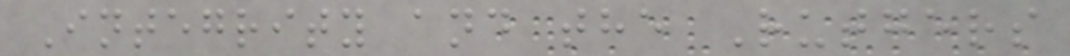Integrity and the Rutgers
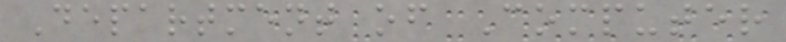Department of Computer
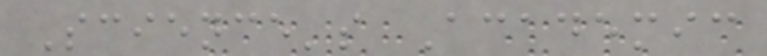Science's Academic
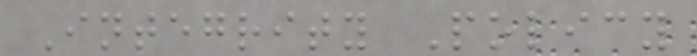Integrity Policy
